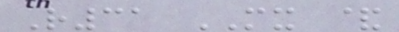R31 MX &
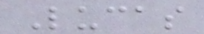Lucas
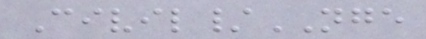Civil/NGE
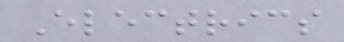Electrics
